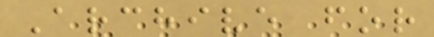Archive for
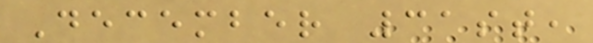December 31st,
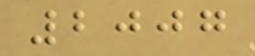2007
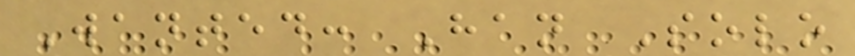Wanted: Han Solo
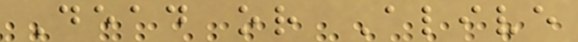Dead or Alive
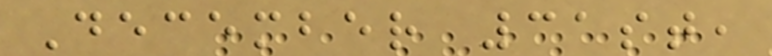December 31st,
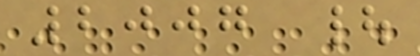2007 |
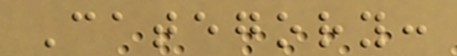Category:
